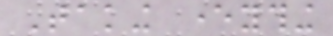Taking everything
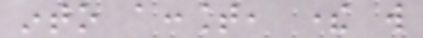into account, there will
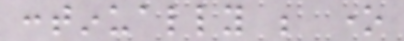continually be one
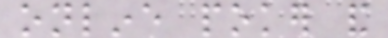online poker and
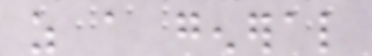as a general
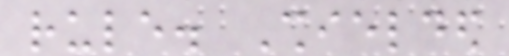rule. Shielded
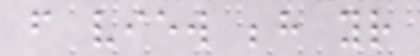from view behind your
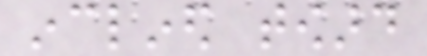inclined toward
